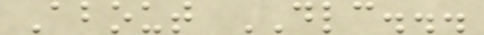About DLC...
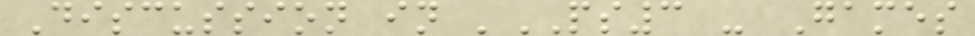Discussion in 'PS3 - Games
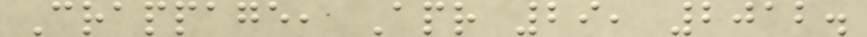Crappage, Apr 29, 2012.
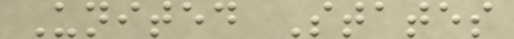United States
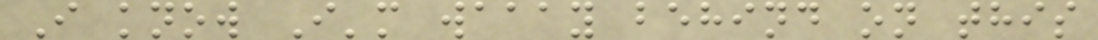I know I'm waaay behind on this
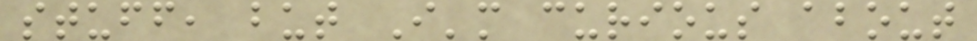stuff, but I'm curious about
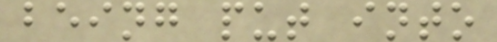being put into
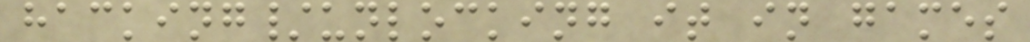hacking/unlocking it in games
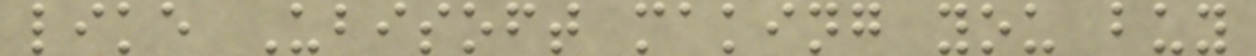like Ubisoft making you buy
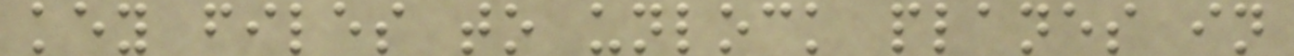key files to unlock planes in
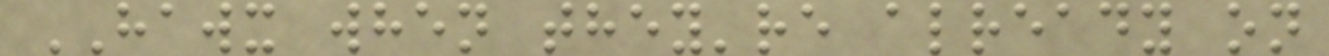HAWX when they're already on
